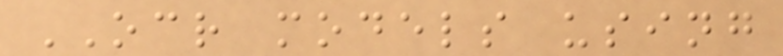OCR models using
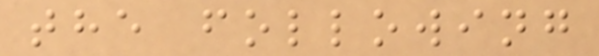the following
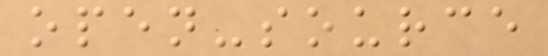open-source
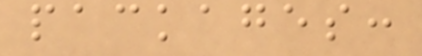packages:
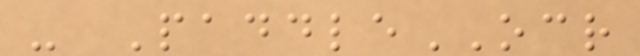- PaddleOCR
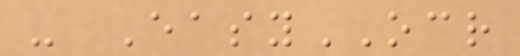- EasyOCR
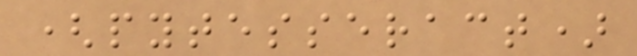(pytesseract)
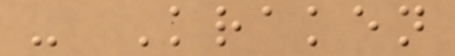- Kraken
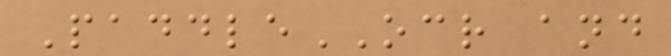PaddleOCR and
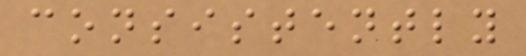consistently
